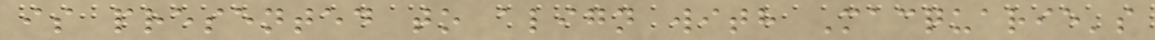is presented to align with Macquarie's
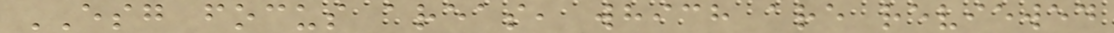ESG focus areas, which are reviewed
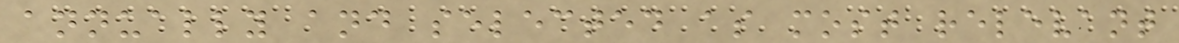annually and selected as most relevant
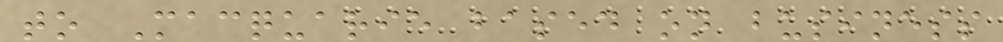to Macquarie based on business
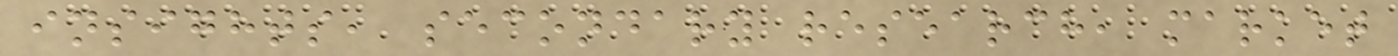insights, secondary research, market
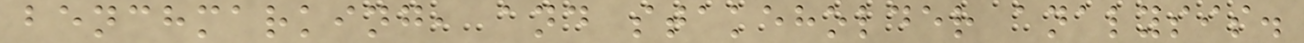benchmarking, and stakeholder analysis.
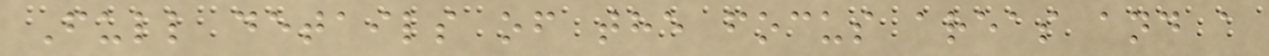Full details of the focus areas and a
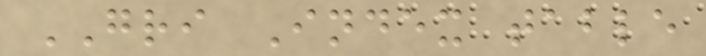GRI Index table
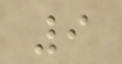9
